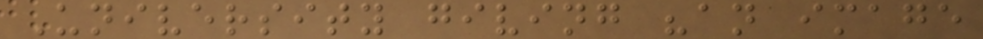University giving "an image
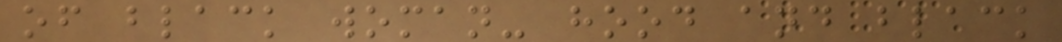of black woman- hood and black
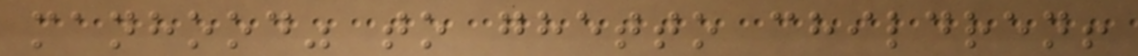manhood" to ghetto children!
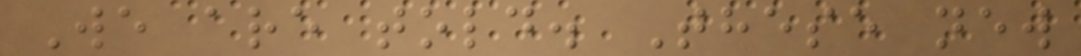We are told. These new
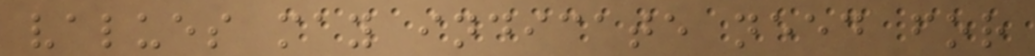values may indicate need for
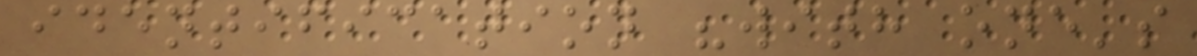identification "with one's
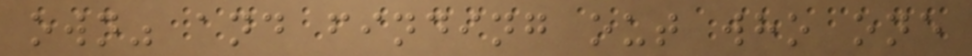own" and finding out who one
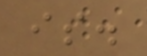is.
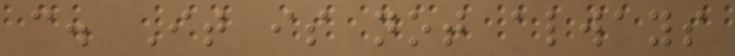c. It is not always
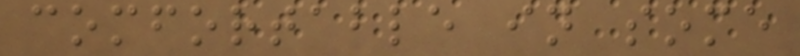comfortable in some
